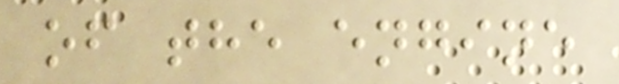of the engine
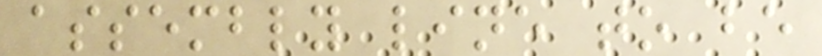assembly line to be
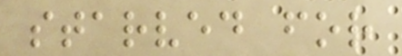starved for
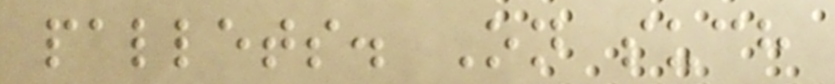pallets. On such
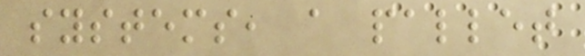systems, a pallet
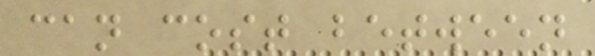can cost between
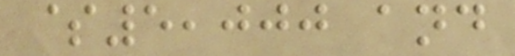$5,000 and
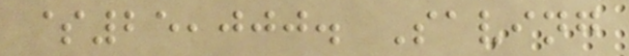$25,000. Saving
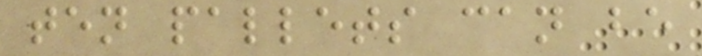ten pallets can be
